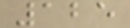125
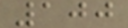100
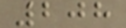208
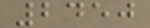2450
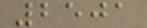2501
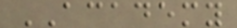ACADEMY
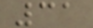31
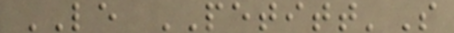LE PETITT'S
